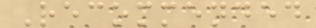Recommended
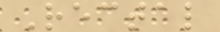Rectal
